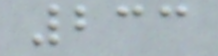233
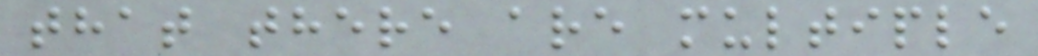that there are multiple
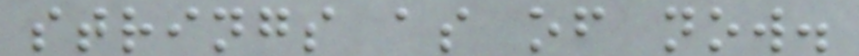strings as of now.
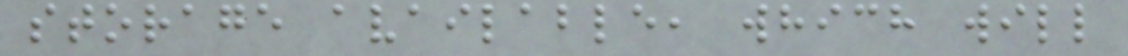storage available, which will
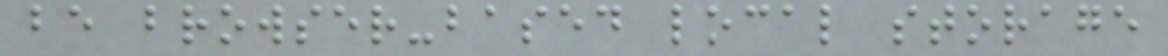be browser-based local storage
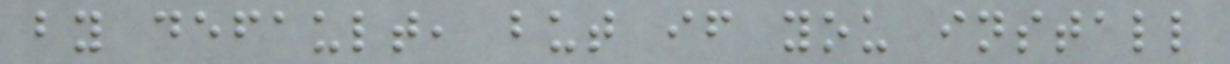by default, but if you install
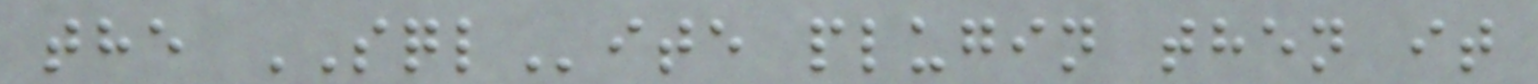the SQLite plugin then it
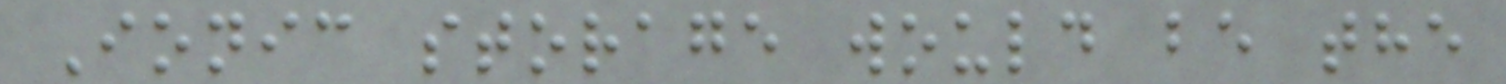Ionic storage would be the
